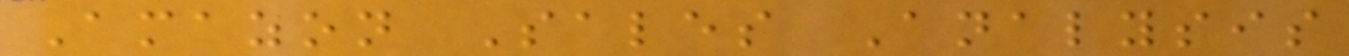Amazon Sales Analysis
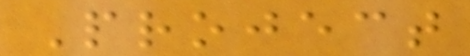Project
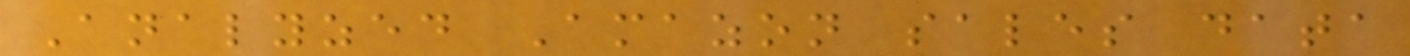Analyzed Amazon sales data
